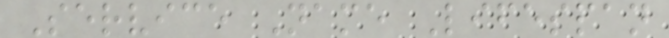Service Name Lifespan
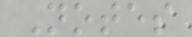Notes
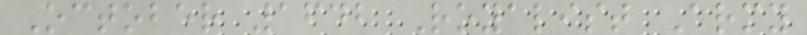October 1642 Royalist Army
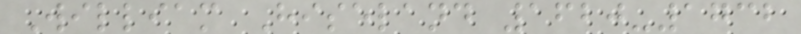William Hiseland 1620-1732
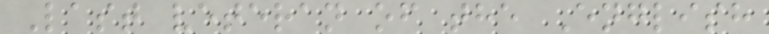Last veteran of the English
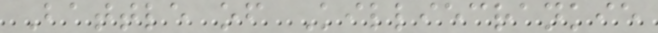Battle of Killiecrankie
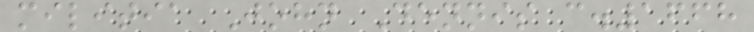militia John Dennis c.1668
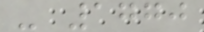- 1770
